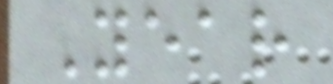Year
